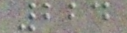224
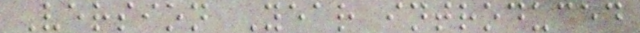Version Year introduced
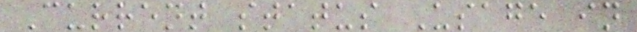Current status Usage in
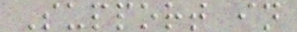Support in
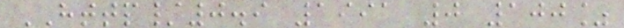HTTP/0.9 1991 0 100%
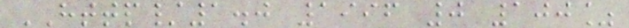HTTP/1.0 1996 0 100%
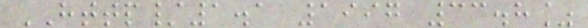HTTP/1.1 1997 33.8%
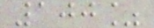100%
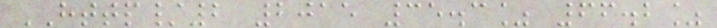HTTP/2 2015 35.3% 66.2%
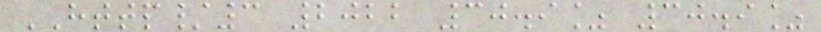HTTP/3 2022 30.9% 30.9%
